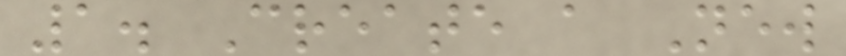1. Create a New
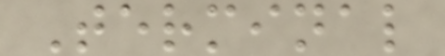Terminal
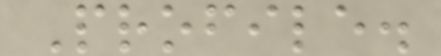Profile.
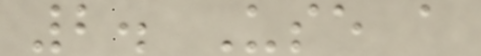2. Use a
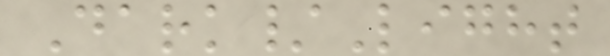Dark/Light
